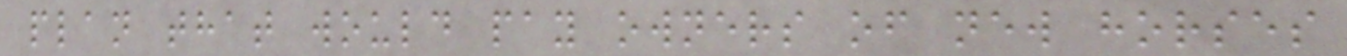plan that would pay owners of new horses
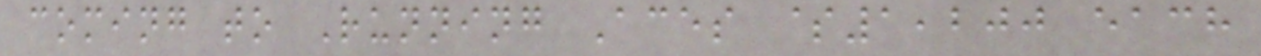coming to Running Aces $1,200 each
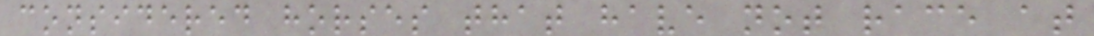considered horses that have not race at
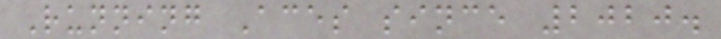Running Aces since 2020.
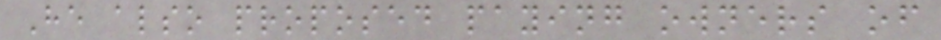He also proposed paying owners of
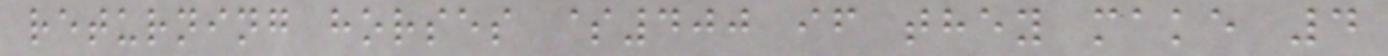returning horses $400 if they make 4
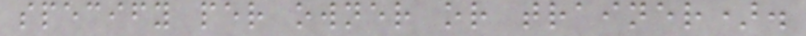specify per owner or trainer).
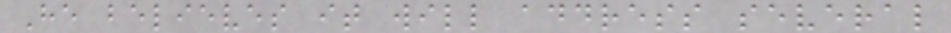He believes it will address several
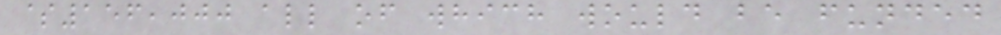$156,000 all of which would be funded
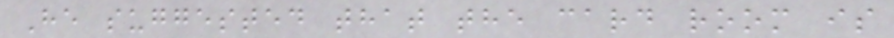He suggested that the card room is
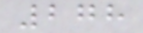278
